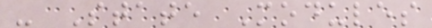- State Modules
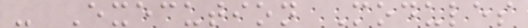- Execution Modules
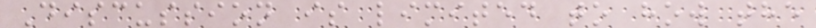Discussion is limited to how the
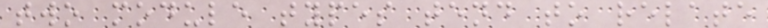two module types tend to relate
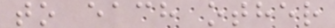to each other
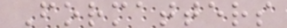Formatters
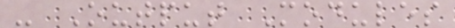- Output Modules
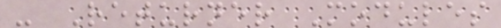- Returner Modules
